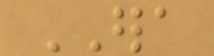ERA
